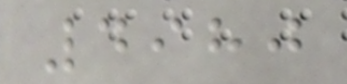4980
